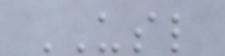USL
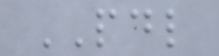PDL
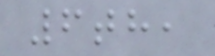6th,
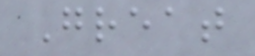Great
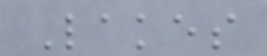Lakes
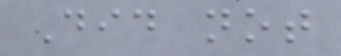Did not
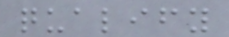qualify
